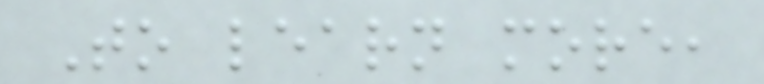To learn more,
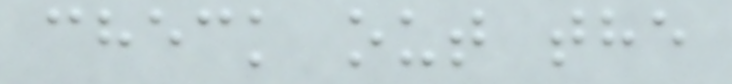check out the
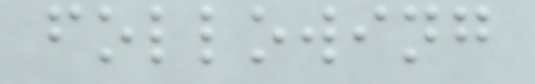following
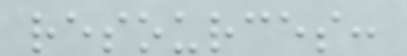resources:
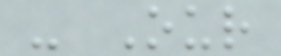- Our
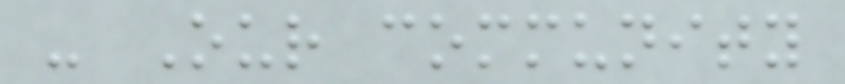- Our community
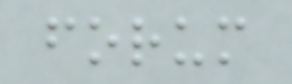forum
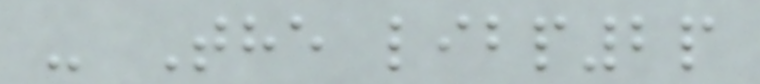- The libp2p
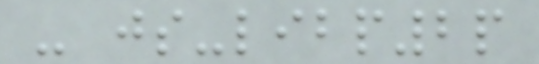- js-libp2p
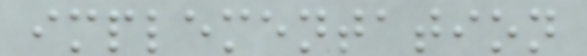implementation
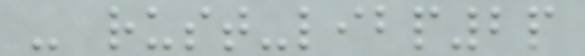- rust-libp2p
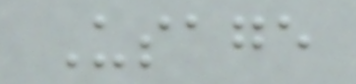Usage
